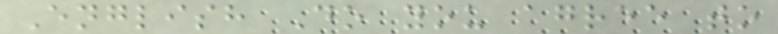English Do you agree to
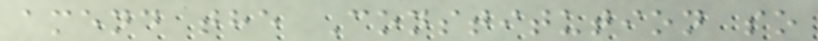amend the Constitution so
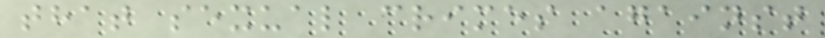that sexual crimes against
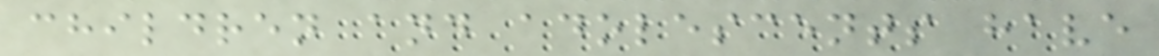children and adolescents have
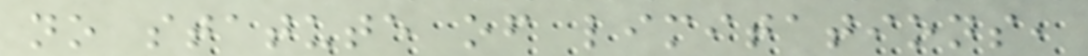no statute of limitations,
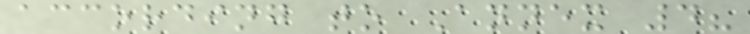according to Annex 4?
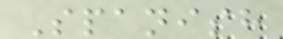Spanish
